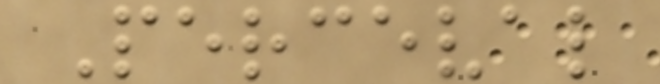Perceval
